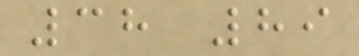38 89
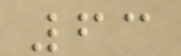63
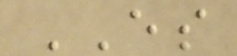ES
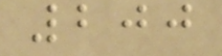200
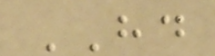HD
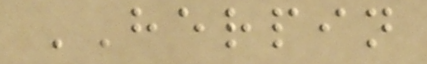HERPIN
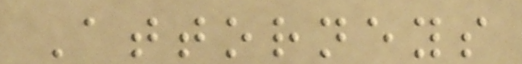Attorneys
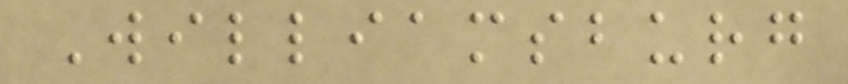Williamsburg
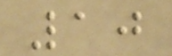10
